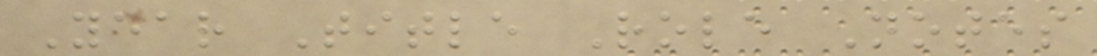Year Title Role Notes
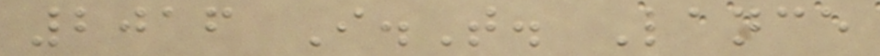2016 I.T. Lance
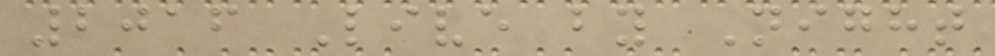2016 Live by Night
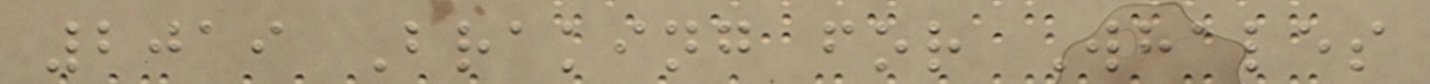2019 Braking for Whales
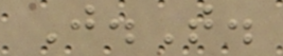J.T.
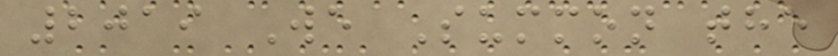2019 We Summon the
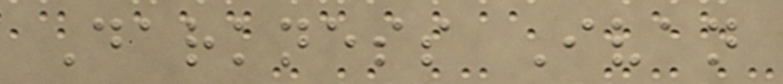Darkness Ivan
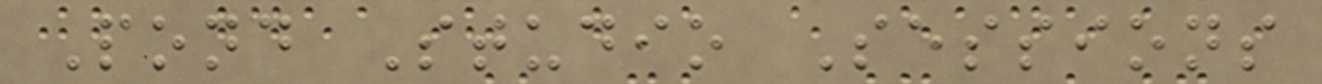Pond Studio Sessions
